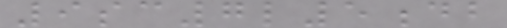9sc7l5db
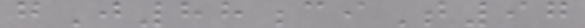gJ88ciT97
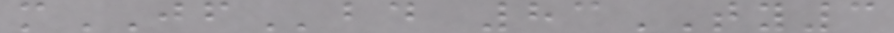mJFbd 83TY3
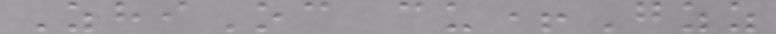ZhiOc cu+Gzz
